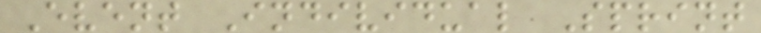Event Individual Sprint
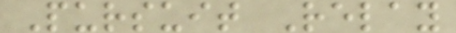Pursuit Relay
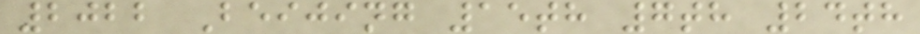2022 Beijing 15th 7th 24th
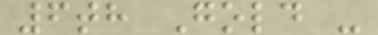6th Gold -
